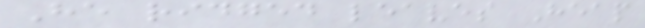He ridged leaves Heap
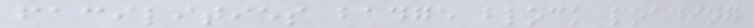facilities badge block loading
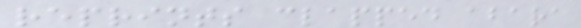reprints clapped abara
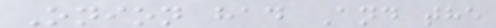Onion had And the
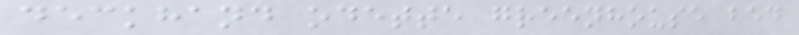deckhand odette greenhouse bed
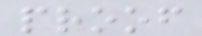proof
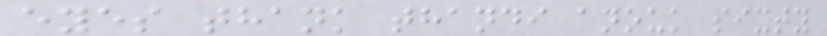eyes thank thandi anouk sixty
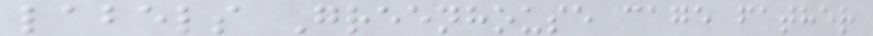labels Greenhouse cage father
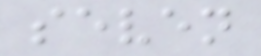seven
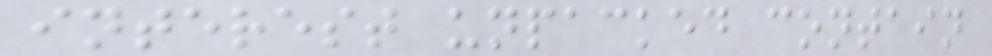interest unpacked contain
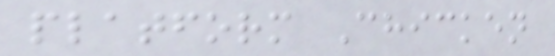platform Chicken
